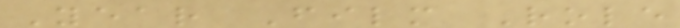Year Film Role
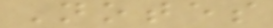Notes
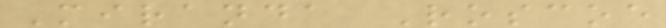Miranda Roscoe
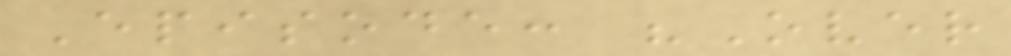Episode: "Over
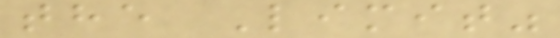the Limit"
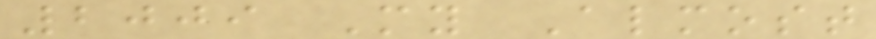2009 My Almost
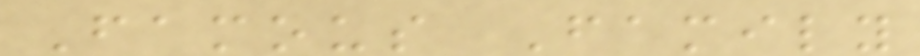Famous Family
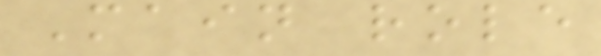Main role
